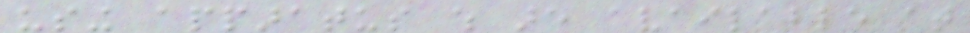using apparatus which are available at
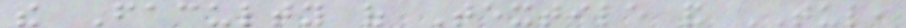the Faculty of Textile and TUL,
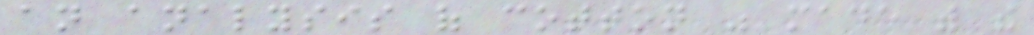an analysis of cotton was made with the
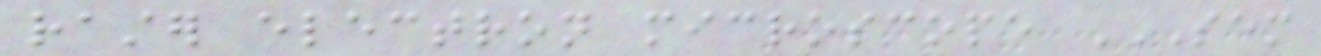raster electron microscope SEM
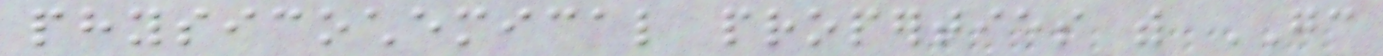physicochemical properties with GC
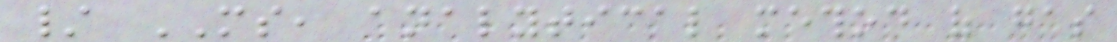/ MS, analytical method of gas
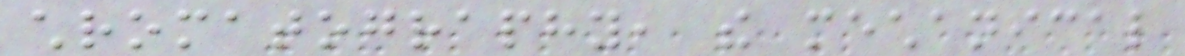chromatography, the mechanical
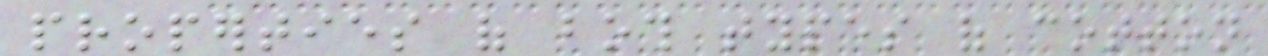properties of both types of cotton
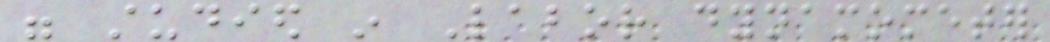were studied in Labor dynamometer
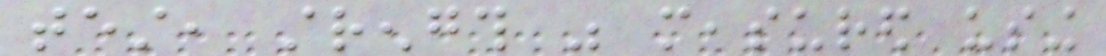test, strength was measured using
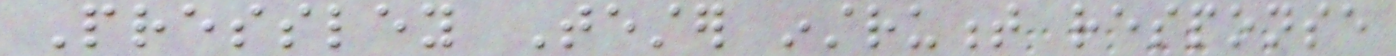Pressley Tester instrument response
